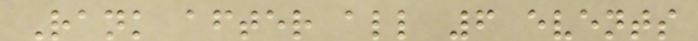Rank after all 6 events
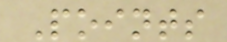Points
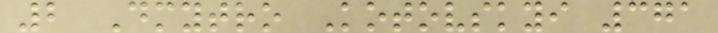2 Dmytro Kotovskyi 371
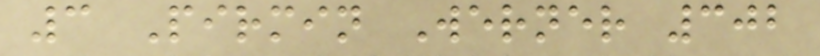3 Pirmin Werner 302
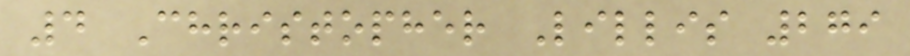4 Christopher Lillis 279
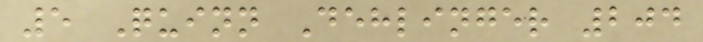5 Quinn Dehlinger 204
